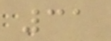31
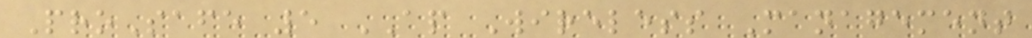ProSafe 5 AP Wireless Management
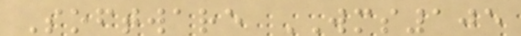Software WMS105
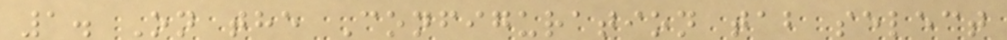1. On the Configuration tab select
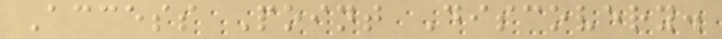Access Point Discovery.
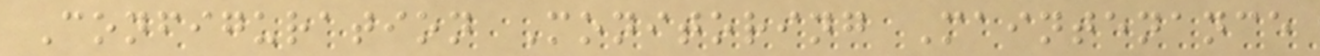Configuration Monitoring Maintenance
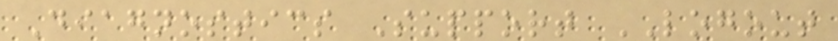Diagnostics Support LOGOUT
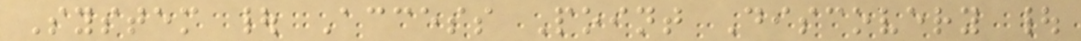System | Access Point Discovery |
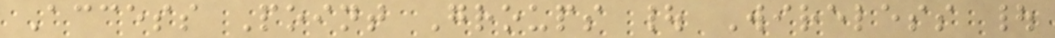Access Point Groups | Wireless |
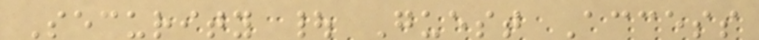Security | Guest Access
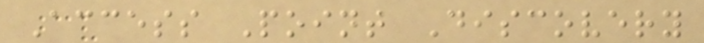Access Point Discovery
